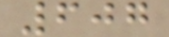607
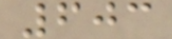603
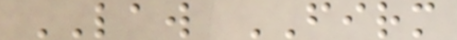LAW FIRM
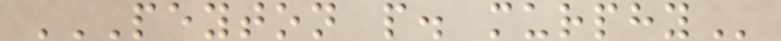PEYTON P. MURPHY
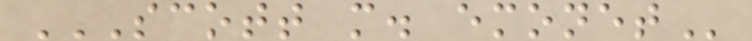SCOTT M. EMONET
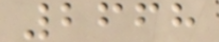2668
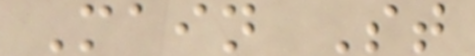Main St
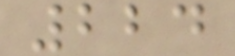224
